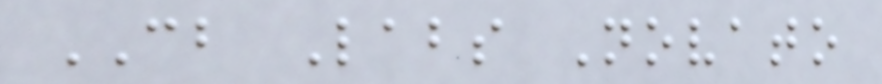CB Labs Novato
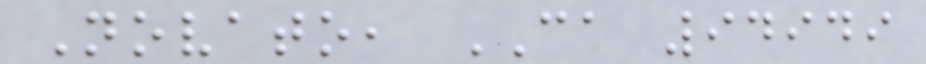Novato, CA 94949
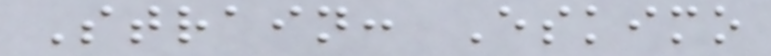Strain: Eskimo
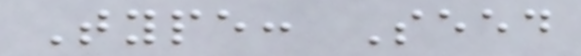Type: Seed
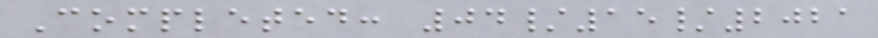Completed: 04/15/2021
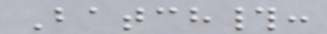Batch#:
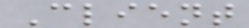Client
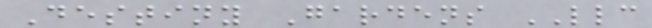Destiny Gardens LLC
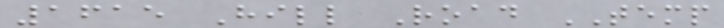1615 Hill Road TEMP
